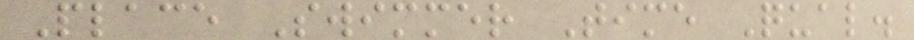Place Swimmer Time Qual.
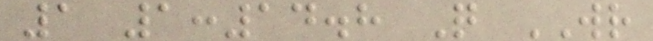1 1:14.8 Q WR
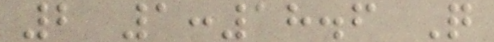2 1:18.6 Q
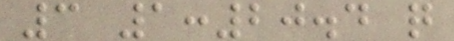3 1:20.4 q
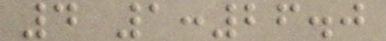4 1:26.0
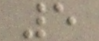5
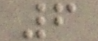6
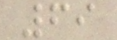69
